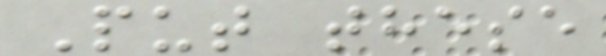Put these
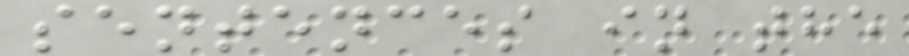sentences in the
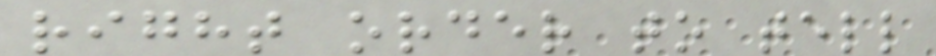right order to tell
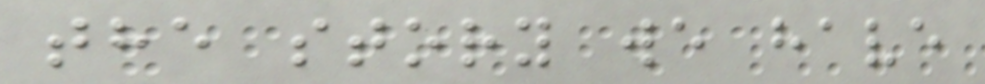the story we have
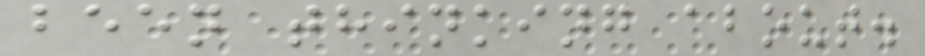been thinking about.
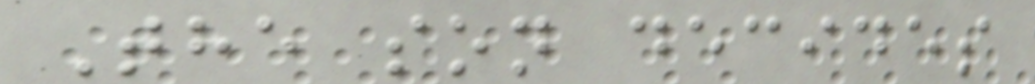The son decides
